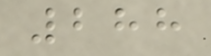288
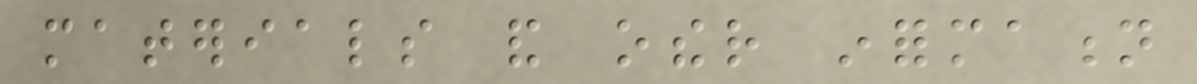materials and other information
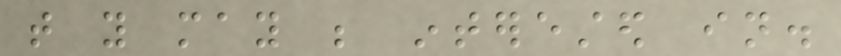that you may be interested in.
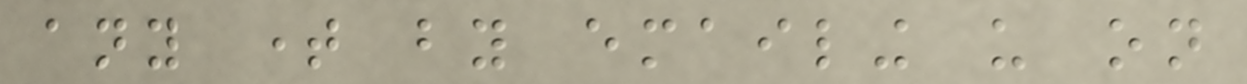any time by emailing us on
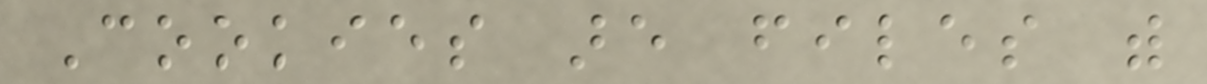Cookies are files with
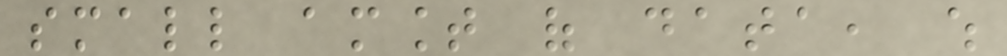small amount of data, which
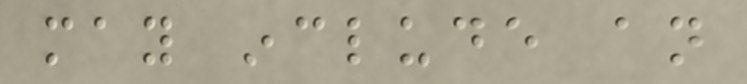may include an
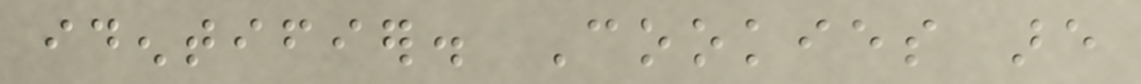identifier. Cookies are
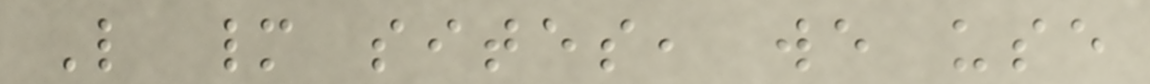Like many sites, we use
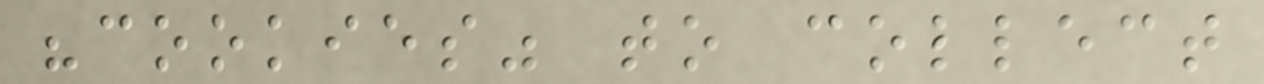"cookies" to collect
